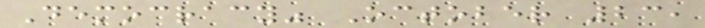Democracy" October 23,
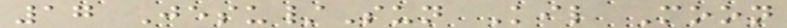17 Jesu/Sun Kil Moon
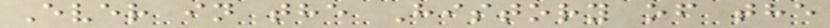Ever in the History of the
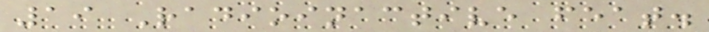19 Radioinactive feat.
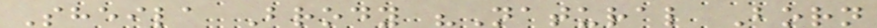Sheila Brody "Natural Born
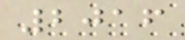2016
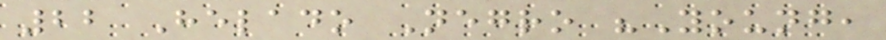22 Helado Negro "Young,
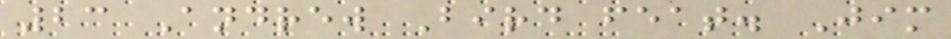23 Andrew Bird feat. Jim
